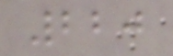220
